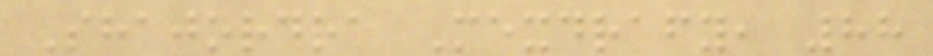Shajordra Mexdrafy, 88
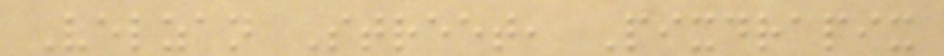Velzan Street, Pixdrapix
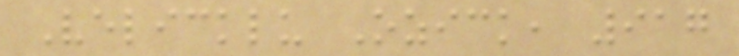Velicklu Ozick, 917
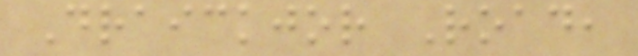Draickjor Road,
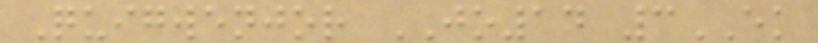Quigwenjor JO14 3EK
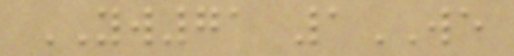YW71 1WE
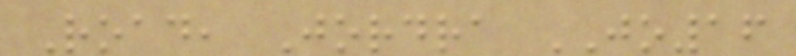Road, Jordra JO16
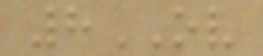8OV
